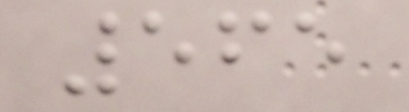565
